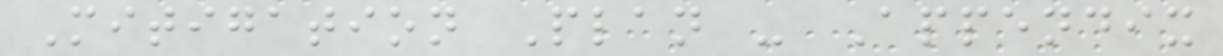Mitigation Plan - Appendix
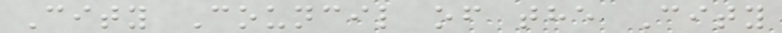City Council of the City
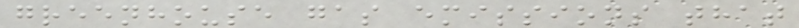greenhouse gas emissions that
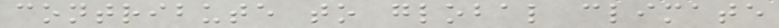contribute to global climate
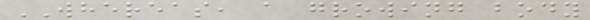WHEREAS, a growing body
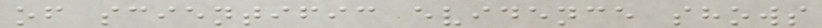of scientific evidence shows
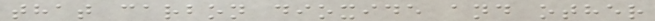that carbon dioxide and other
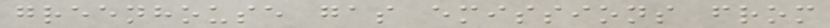greenhouse gas emissions from
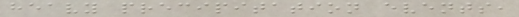heavy precipitation events,
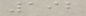192
